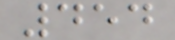454
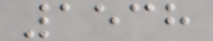1538
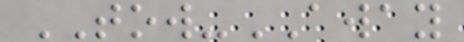TOW-AWAY
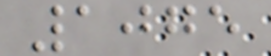1075
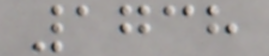1738
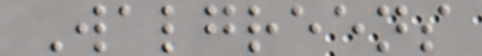Walgreens
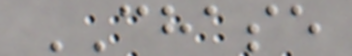CHASE
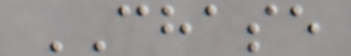CHASE
